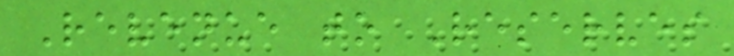Revenue to Reserves
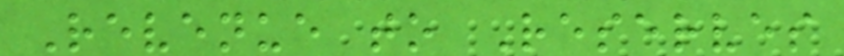Revenue to Reserves
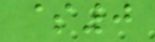$0
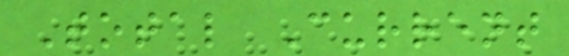Total Current
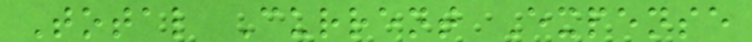Total Current Expense
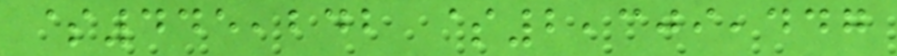$445,242 $2,309,447
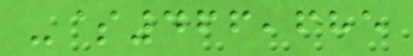-$466,685
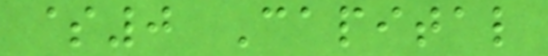$0 Capital
